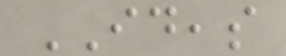IDEAS
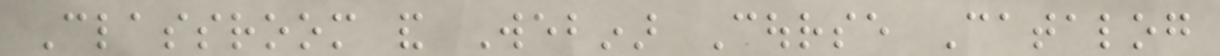Classroom and Webinar Course Catalog
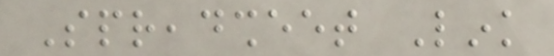Spreadsheet Link
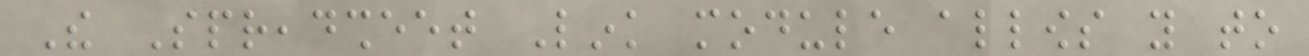The Spreadsheet Link module allows you to
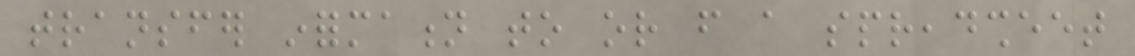transfer information to or from a spreadsheet
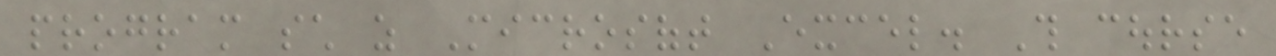program such as Microsoft Excel. This course
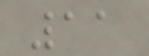11
